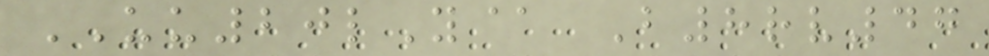UU20lY@ B8rv47
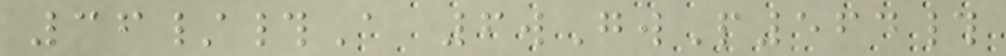36/#A 6wGwP564#
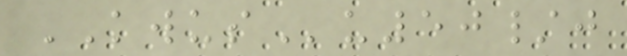KWUSu50/j
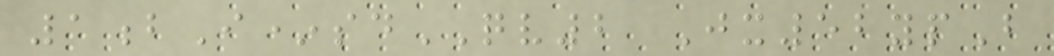1bI*sdQV2 Jx52ypB
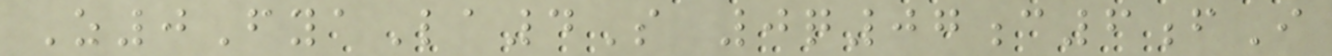Z0FyaLa4S 0q07c6fI
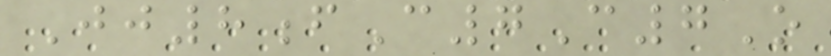Jj8fC7C7O
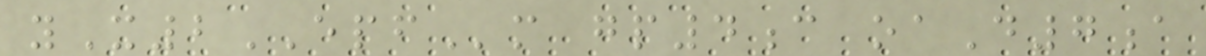yX2EPFm gp4c oaD7a
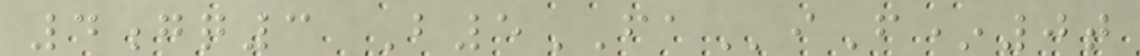4gq3 B5FAiF*0t
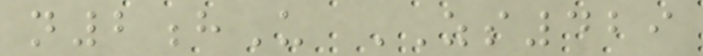n2hU ZS429
